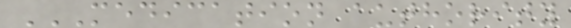MEDICATION AUTHORITY
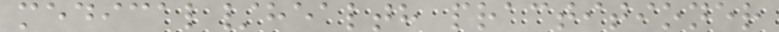medical/health practitioner
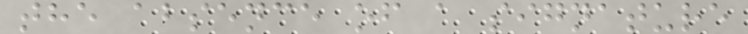the absence of a signature
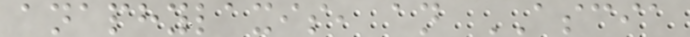anaphylaxis, an ASCIA
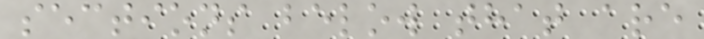sections below that are
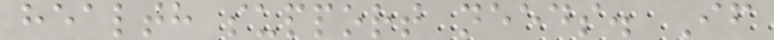health support needs. If
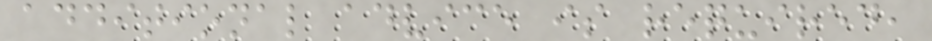additional advice is required,
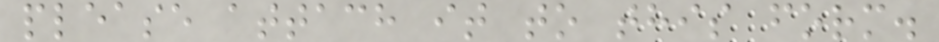please attach it to this form.
